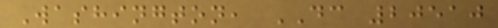Washington, DC 20510
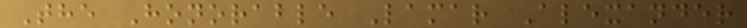The Honorable Lamar Alexander
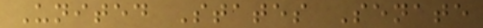United States Senate
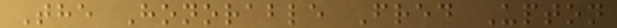The Honorable Fred Upton
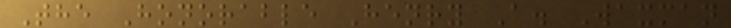The Honorable Henry A. Waxman
